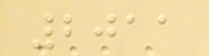2011
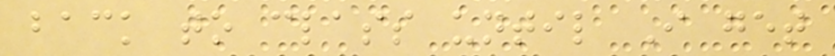back to class until I get
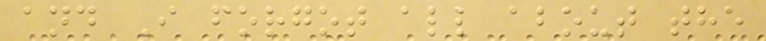and I forgot all about the
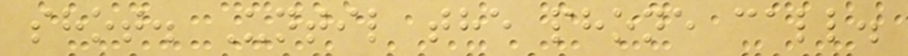shot. Until the phone call.
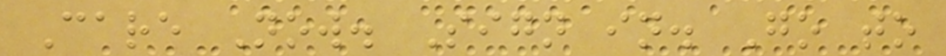Care Now. Sign in. Go to
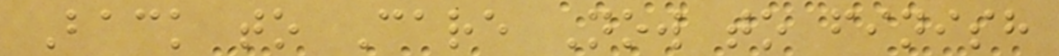Back to Care Now to finish
